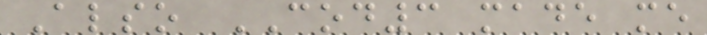Also COD3 made me
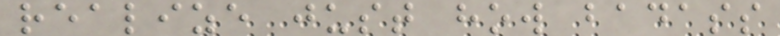realize just how badass
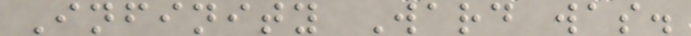Infinity Ward was.
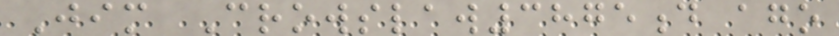Jim Crowslaw3875d ago
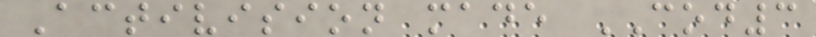Activision made COD3
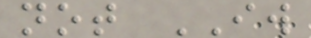not IW
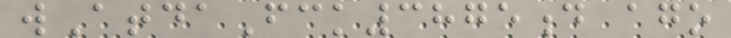wAtdaFck3875d ago
